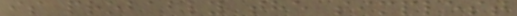is probably the simplest
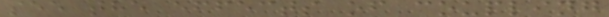see the effects of coupling
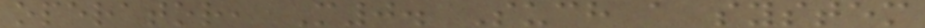operator, M0. Such a system
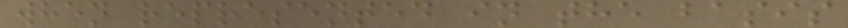when represented in the basis
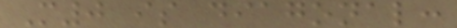M0 is diagonal:
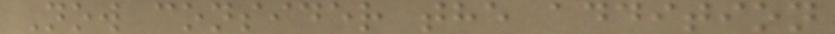Now consider the addition
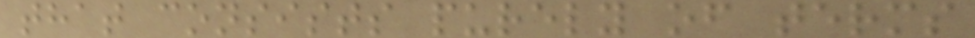that consists purely of terms
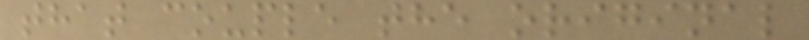that couple the original
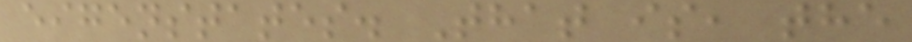eigenstates. That is, the
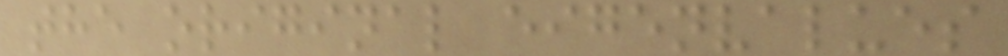the original eigenvalues
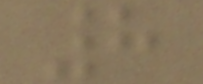8
